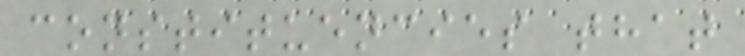constituencies that
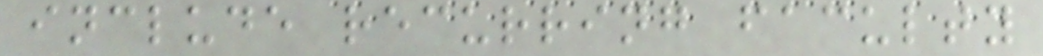include recurring faculty
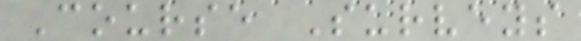Course Surveys
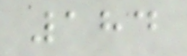184
